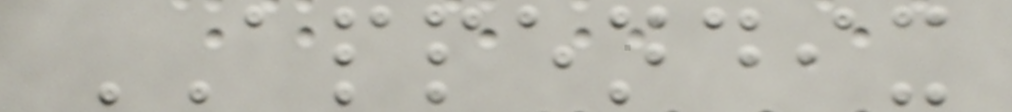APPENDIX
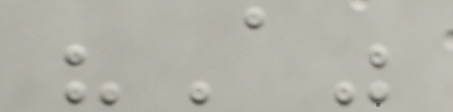"A"
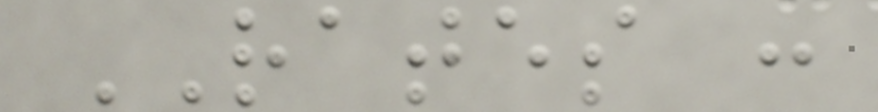RATES :
